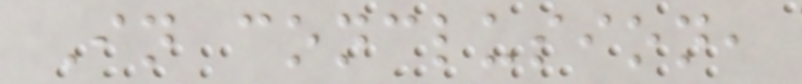In conclusion,
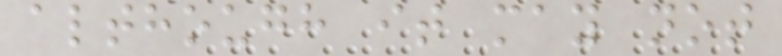although it may not
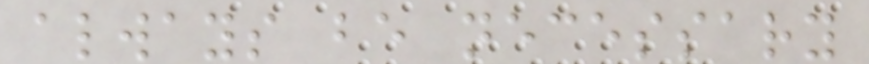always be necessary
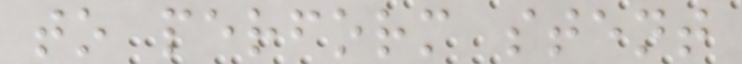to perform stent
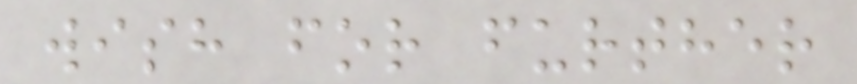wish for further
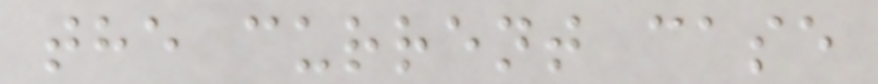the current case
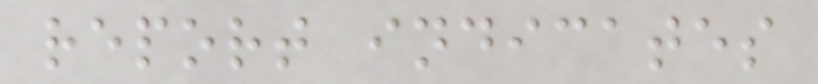report indicates
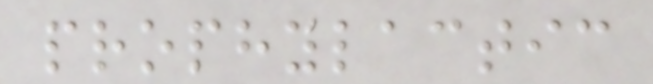prophylactic
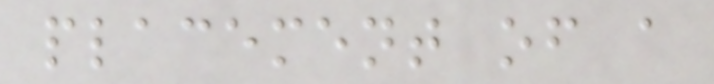placement of a
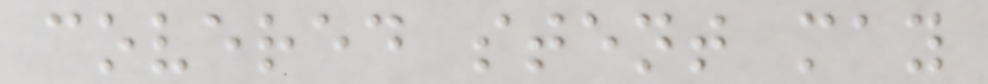covered stent may
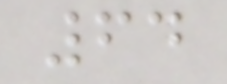64
